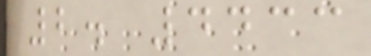2. 4433
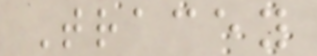Tracey
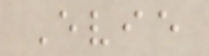Evie
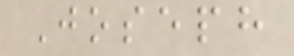Joseph
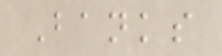Banks
